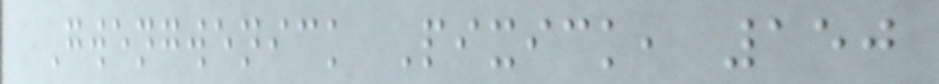Gwengwenick Pixick, 150
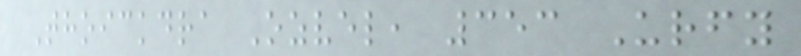Thoickdra Ozvel, 353 Urfy
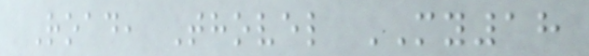Road, Thovel MY18
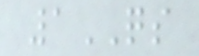1QS
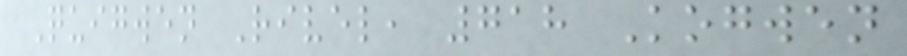Quigwen Rivel, 718 Kogwen
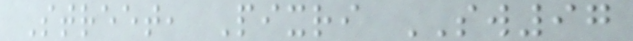Street, Pixri SW97
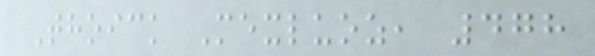Thoick Mexluoz, 478
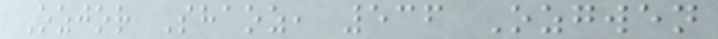Ozjor Shaoz, 536 Ozgwen
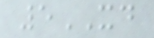5XD
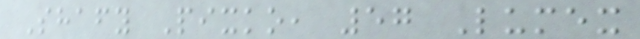Shafy Pixko, 57 Lumex
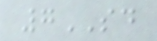7SD
